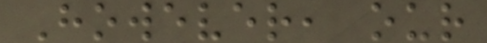However, our
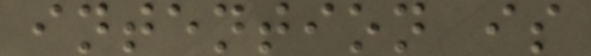intention is
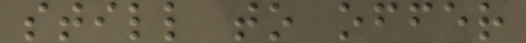still to offer
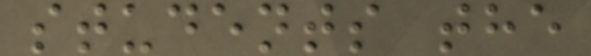students the
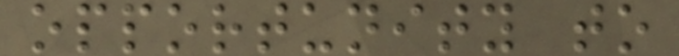opportunity to
